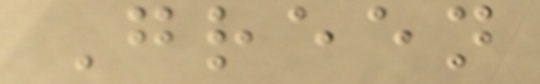Green
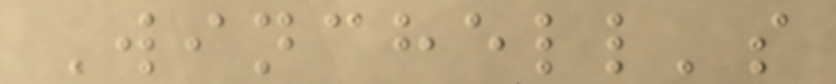Winchell's
